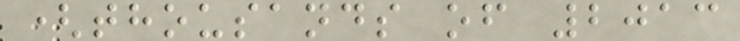(thousands of 2013
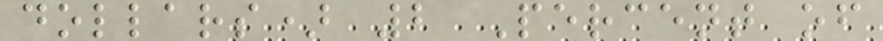dollars) 2 Percent of
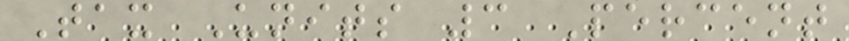Tax Units 3 Percent
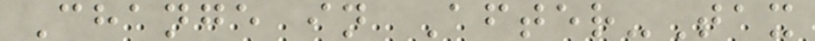Change in After-Tax
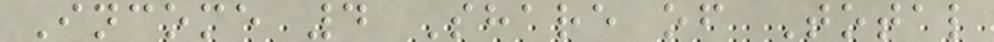Income 4 Share of Total
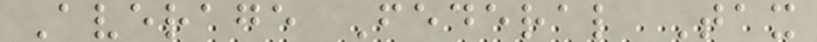Average Federal Tax
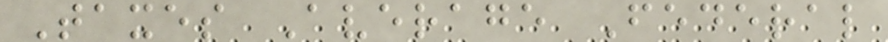Taxes Average Federal
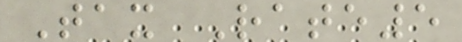Tax Rate5
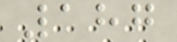187
